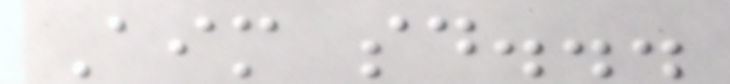Aim said...
